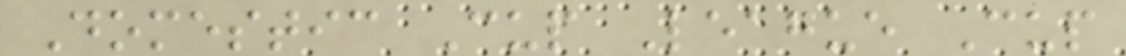Domestic Cup League Cup
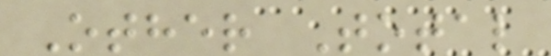Other Total
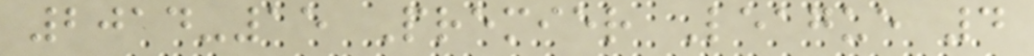2014-15 Premier League 4
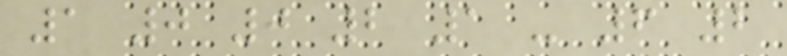1 0 0 2 1 - 6 2
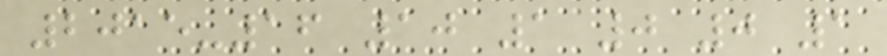2015-16 10 1 0 0 1
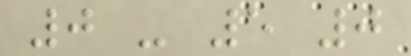0 - 5 0
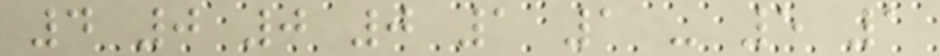4 0 0 0 1 1 - 5 1
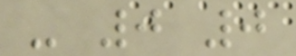- 0 0
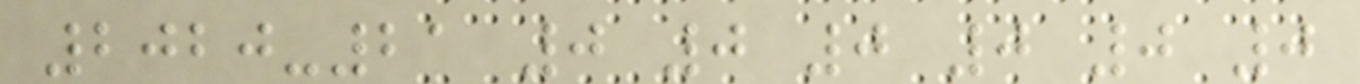2020-21 0 0 0 0 0 0
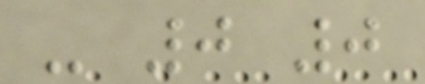- 0 0
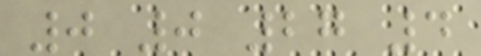0 0 27 4
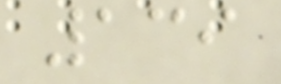139
